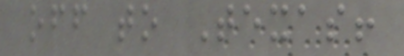off to Texas!
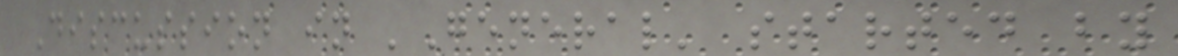Discussion in 'General' started by
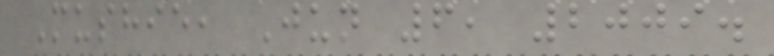Mushie, Jun 6, 2009.
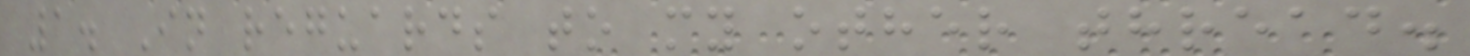1. In reguards to my other thread.
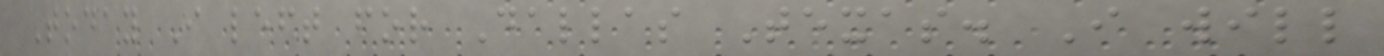Today I left for Dallas Texas. I will
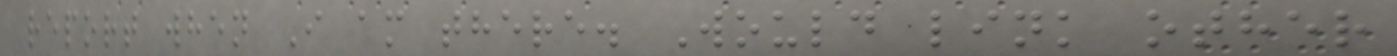report when I am there. Would link other
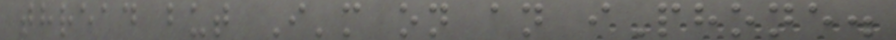thread but I'm on an iPhone.
